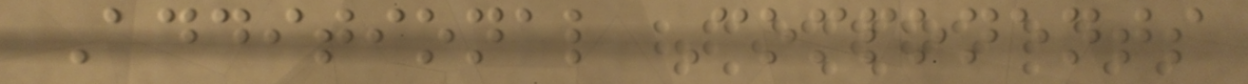Additional Components
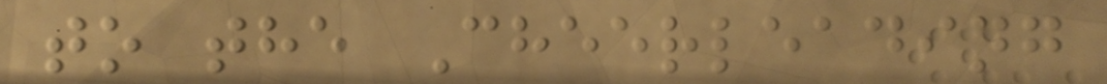to the Cheerleading
